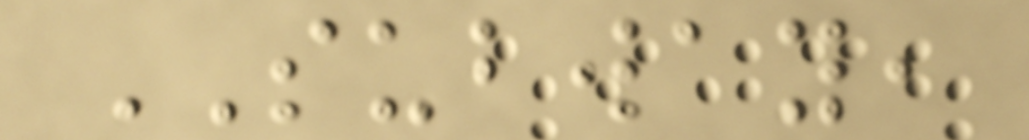SUBWAY,
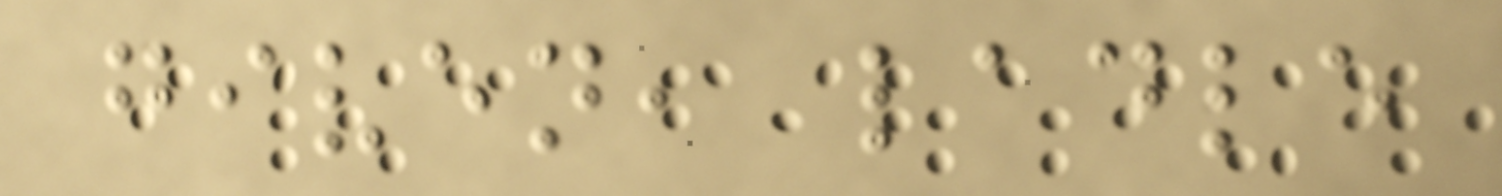given, ladle
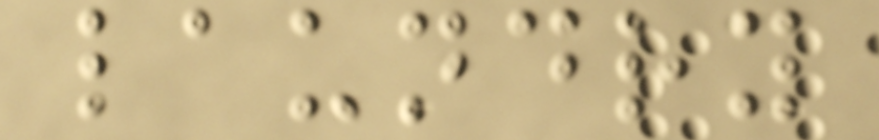laundry
